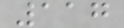117
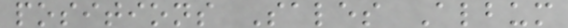positions Sales Album
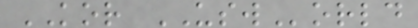KOR USWorld
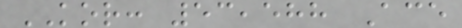KOR: 53,588 Ace
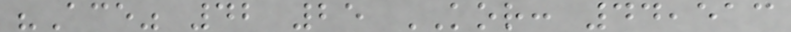"Ace" 42 25 KOR: 44,513
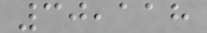30,118
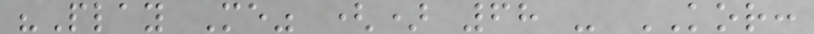"Play Me" () 68 - KOR:
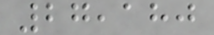27,180
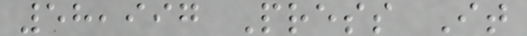58,997 Press It
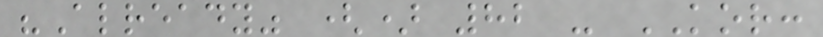"Already" () 82 - KOR:
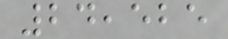24,525
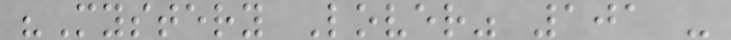"Mystery Lover" 101 -
